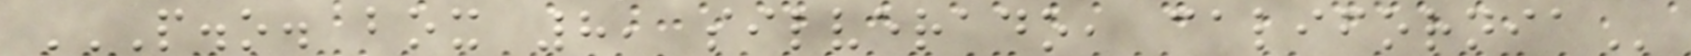P.O. BOX 8, SILVERADO, CALIFORNIA
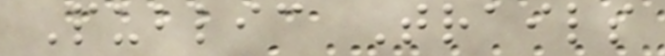Public Trails
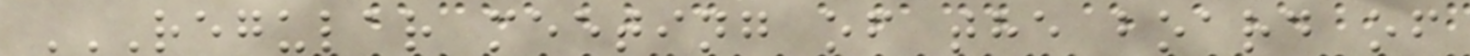REGULAR MEETING OF THE BOARD OF
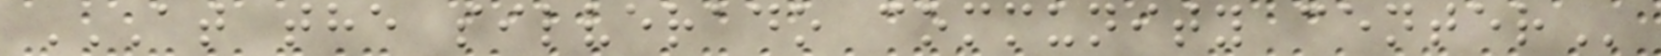AT THE SILVERADO COMMUNITY CENTER
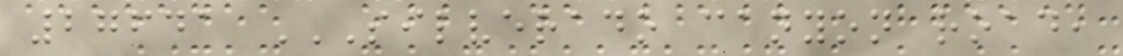27641 SILVERADO CANYON ROAD,
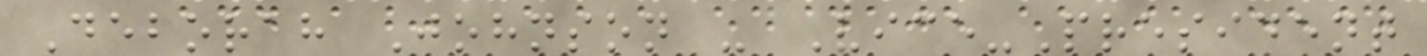Deborah Johnson - Vice-President
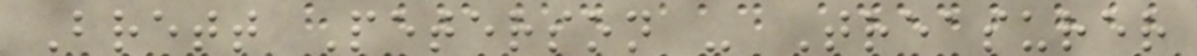Brett Peterson - Treasurer
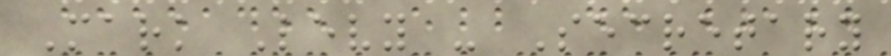Mark Levy - Secretary
